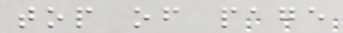top of page
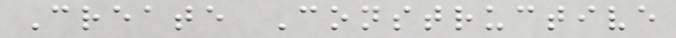Create Constructive
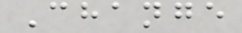Change
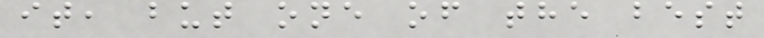it, but one of the best
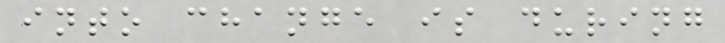into change is during
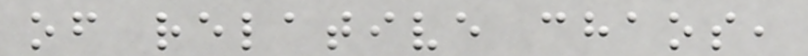of relative chaos,
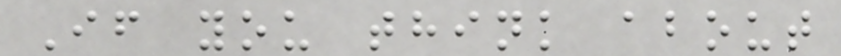If you think about
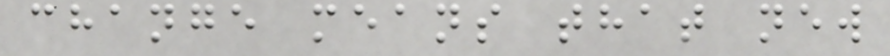change means that new
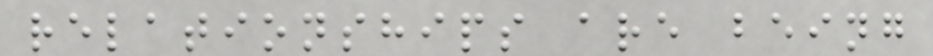relationships are being
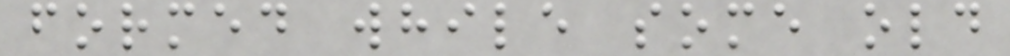formed while some old
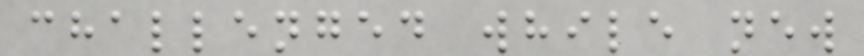challenged while new
